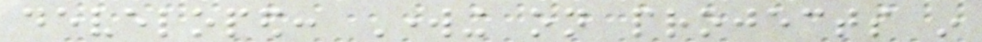developed: Working on projects in
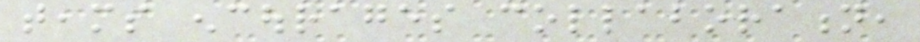teams encourages collaboration,
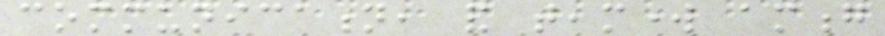communication, and teamwork among
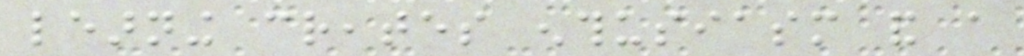learning creates enthusiasm and a
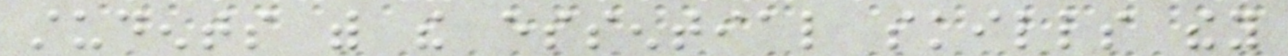students with the essential skills they
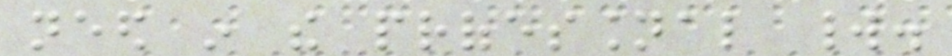need in the professional world.
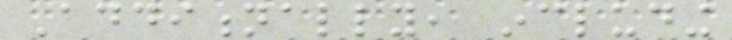Additionally, including
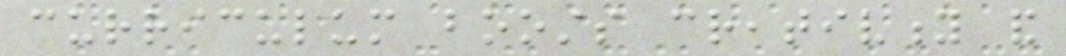curriculum boosts creativity and
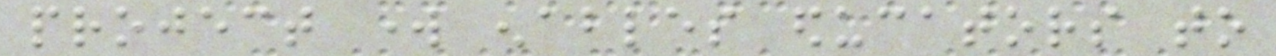project work enables educators to
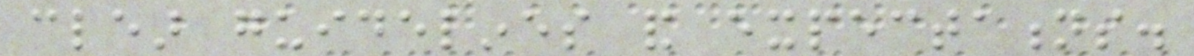clear guidelines and expectations.
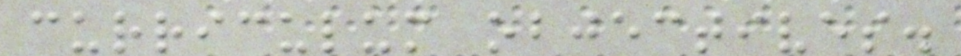curriculum objectives.
